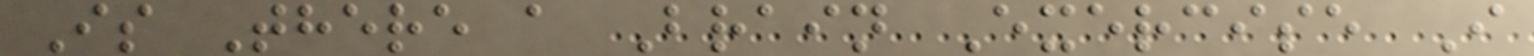Is There a Brain Exercise I
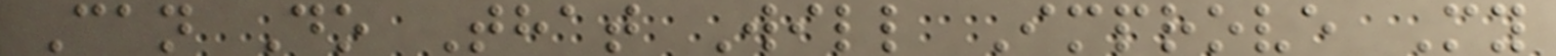Can Do That Will Improve My
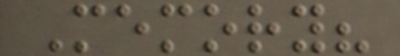Memory?
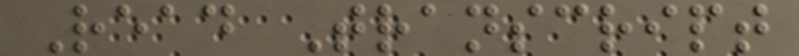Read Transcript
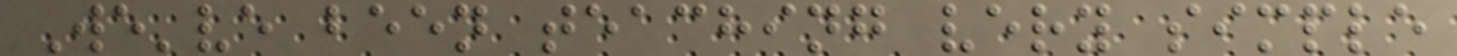We've been teaching very simple
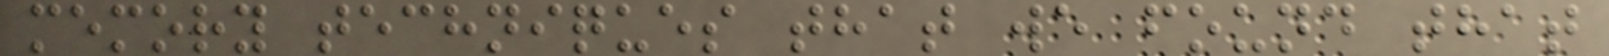memory techniques that we found that
